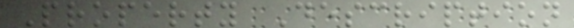Property Description
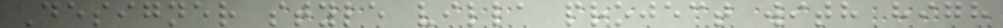Designer style villa project with high
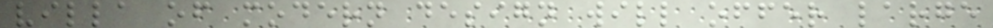villa of modern design will offer large
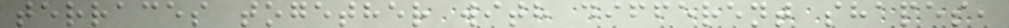terraces together with different shapes,
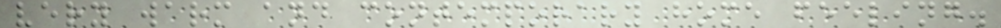very warm and contemporary home feeling.
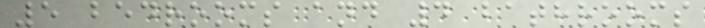5 bedrooms and 4 bathrooms
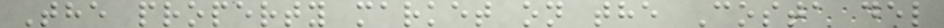The property market on the Costa del
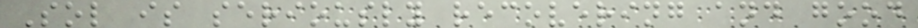Sol is seriously recovering and good
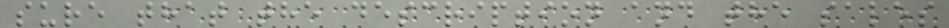sure that the description and the sales
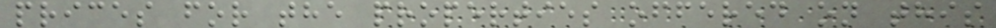prices for the properties offered on this
